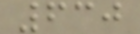630
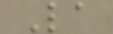La
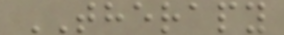THERAPY
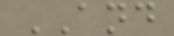AND
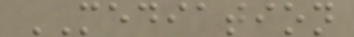MEDIATION
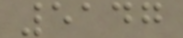5147
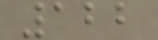122
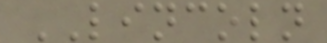LINCOLN
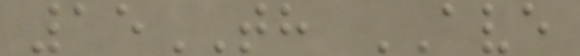15TH AVE
